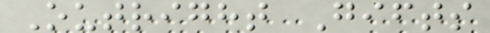Outright Gifts
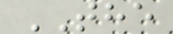THE
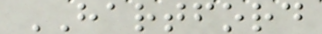HARTFORD
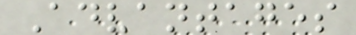Advantages
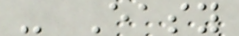- Easy
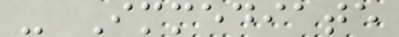- Immediate
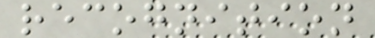recognition
